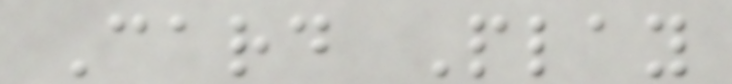Card Play
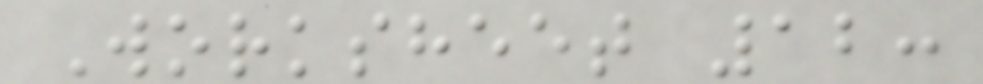Worksheet 12:
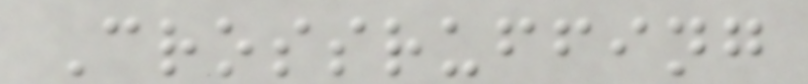Crossruffing
